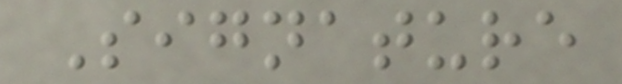Signature
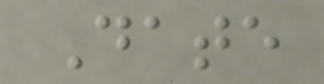Date
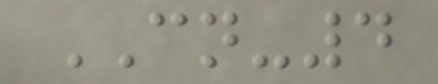CN-4
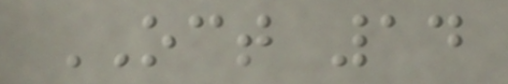OCT 14
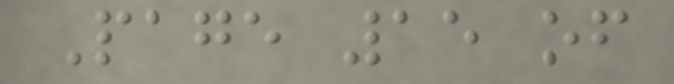Page 15 of
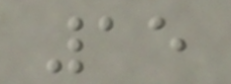15
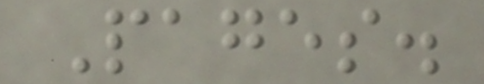Pages.
